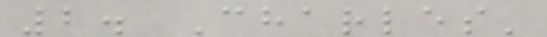2. Charles'
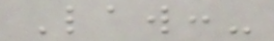Law:-
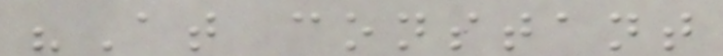"At constant
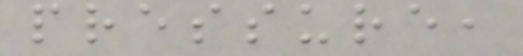pressure,
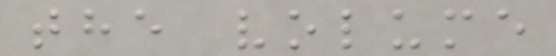the volume
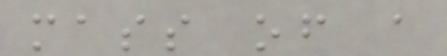mass of a
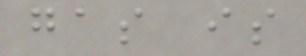gas is
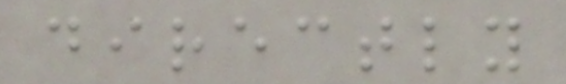directly
